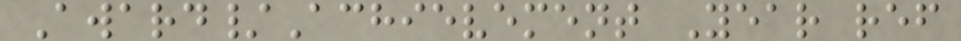Award/Achievement Year ref
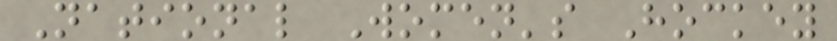National Women's Hockey
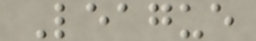League
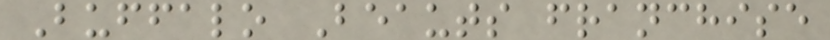Buffalo Beauts franchise
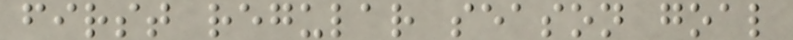first regular season goal
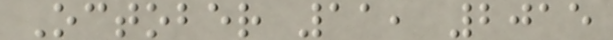October 11, 2015
